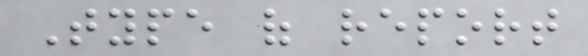Type of report
